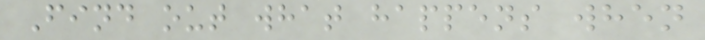Find out what happens when
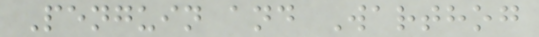Penguin and Warthog
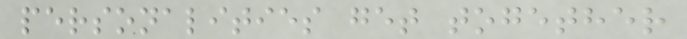personalities get together
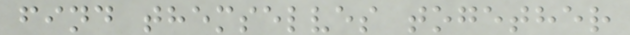find themselves together
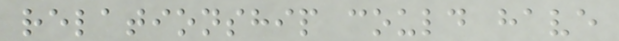relationship could have
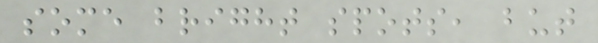some bright spots, but
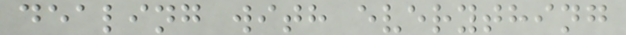dealing with everything
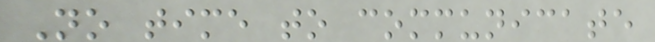No time to communicate
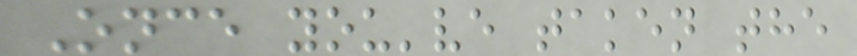Once you've taken the
